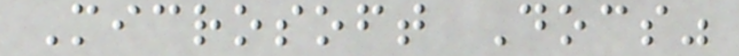Microsoft Docs"
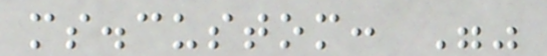ms.custom: ""
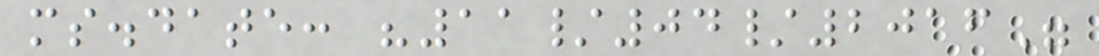ms.date: "11/04/2016"
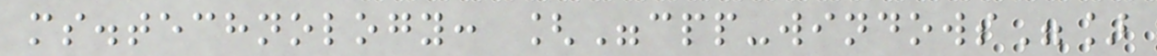ms.technology: ["cpp-windows"]
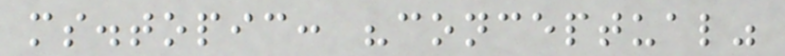ms.topic: "conceptual"
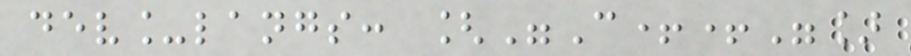dev_langs: ["C++"]
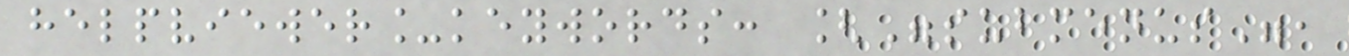helpviewer_keywords: ["submenus",
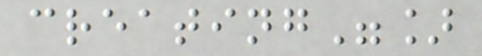creating"]
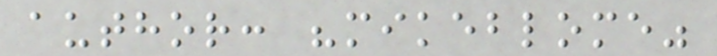author: "mikeblome"
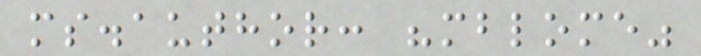ms.author: "mblome"
